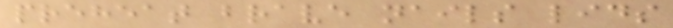preheat brave nails lids
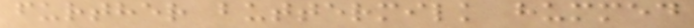further buttermilk hummed
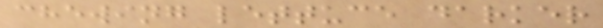chewing lettuce darker
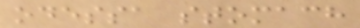odessa stomach
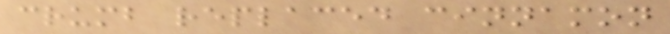crumb replaced cinnamon
